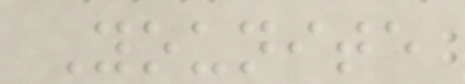Younite
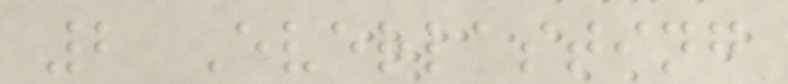2 Everlasting
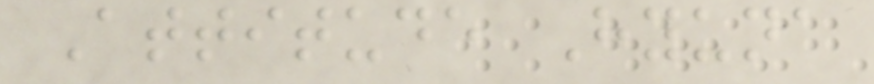Attitude Hyuna
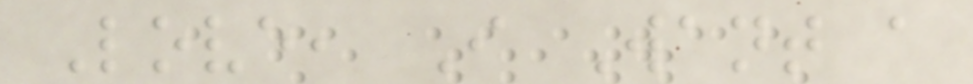Love, I Want a
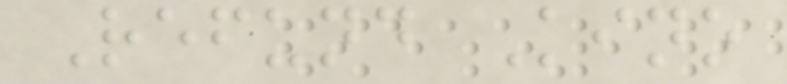Refund Kino
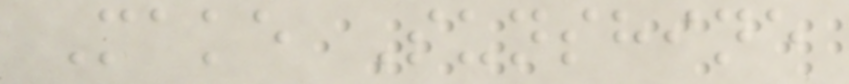Make Sunshine
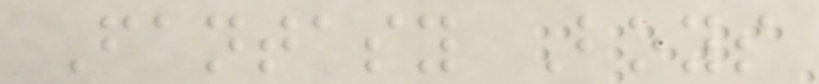Fantasy Boys
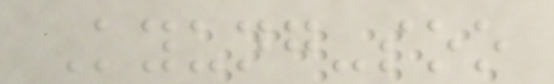Kyung-soo
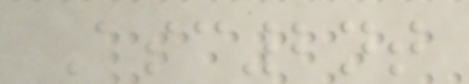Asc2nt
